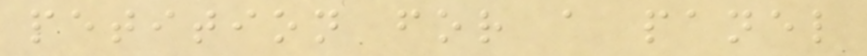petition for a panel
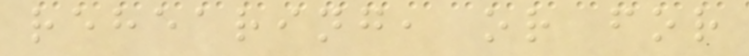rehearing, or for
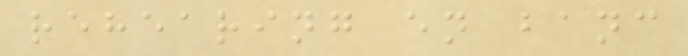rehearing en banc
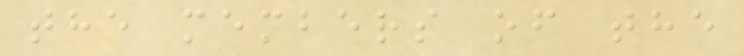the members of the
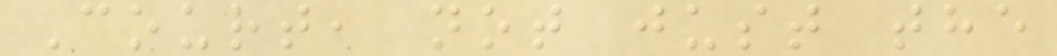Court, not just the
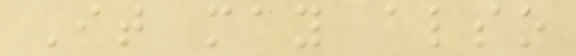It may also
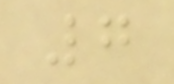7
